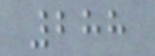288
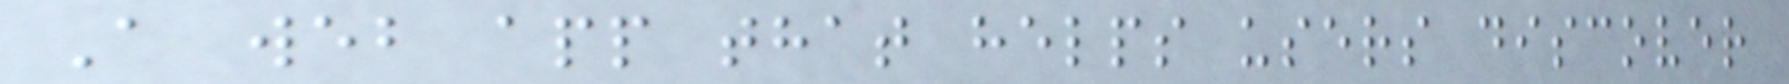A web app that helps users discover
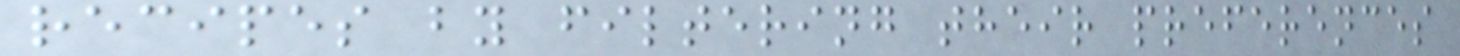recipes by filtering their preferences
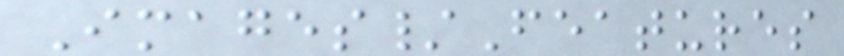Images/Features
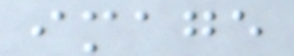image
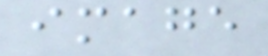image
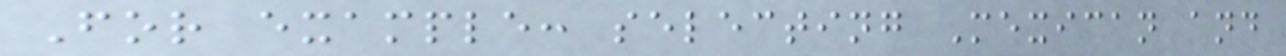For example: selecting Mexican and
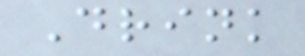Drink
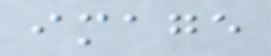image
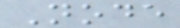Node
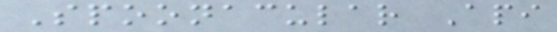Spoonacular Api
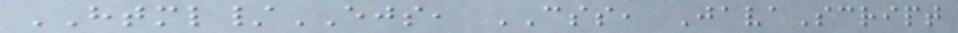HTML/EJS, CSS, JavaScript
